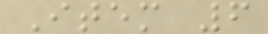Item 6
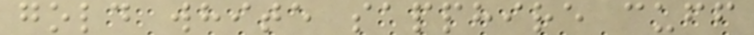gold white sapphire cuff
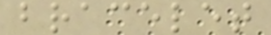bracelet
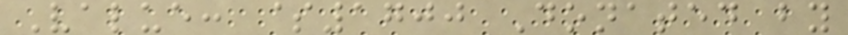Value: $1700 Donated by
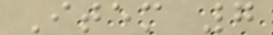Item 7
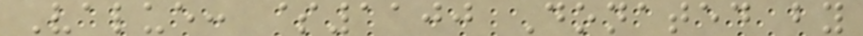Value: $1100 Donated by
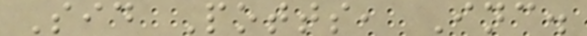Sid Potts, Inc.
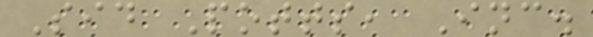Sid Potts, Inc.
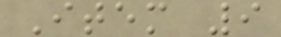Item 9
